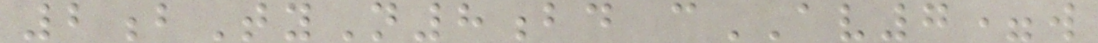2bTyN8bd cAV7=w
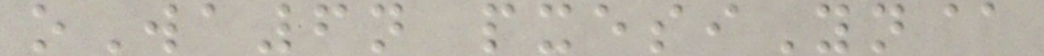oWa6n pxesiYn@
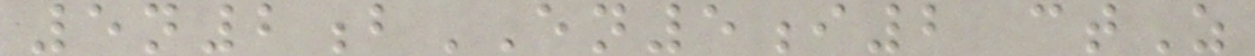5n2bEN5i2 ctZ
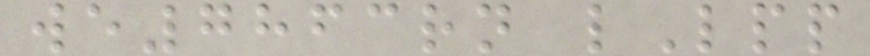we7863rn lLpp
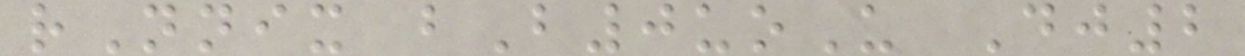rNnix bB0uoU Dj2
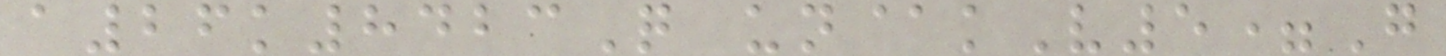a26k8423Q un@kV5=G
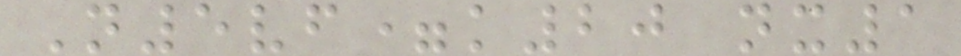N5vf=k20 nx1
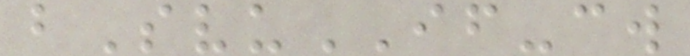bSvuIF-cw
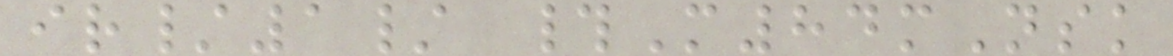ir/1/ #M84mNsk
